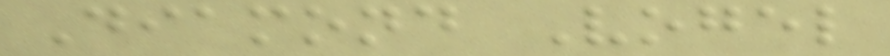Diamond Vogel
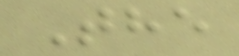The
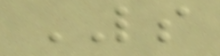LS
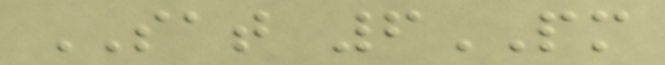SAT 6PM
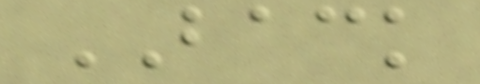BACK
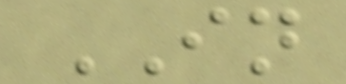IN
